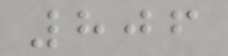806
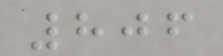806
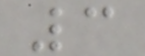3
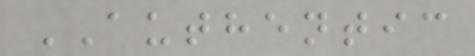AUTHENTIC
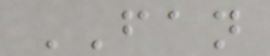FAN
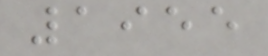1955
